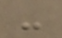-
